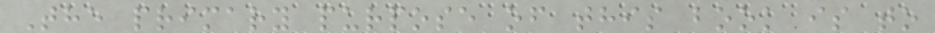The primary purpose of this book is to
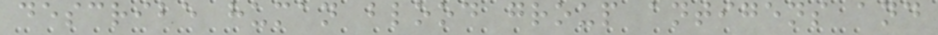describe human blood group antigens and
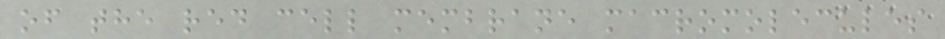of the red cell membrane macromolecules
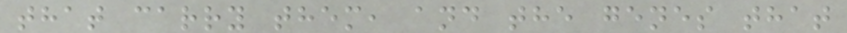that carry them, and the genes that
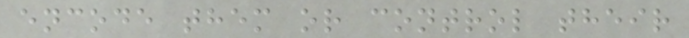encode them or control their
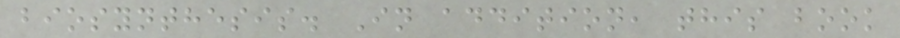biosynthesis. In addition, this book
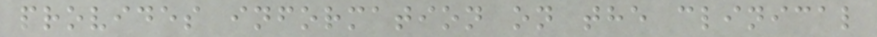provides information on the clinical
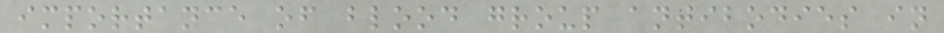importance of blood group antibodies in
